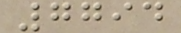7794
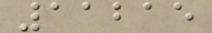11215
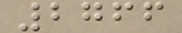2766
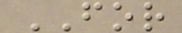FOR
